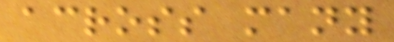across many
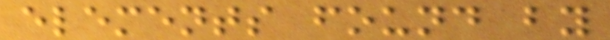elements found by
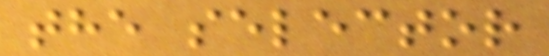the selector
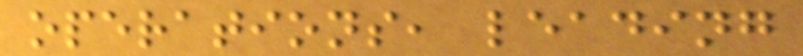operations, leading
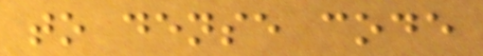to dense code
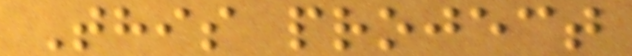This project
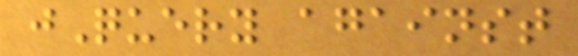jQuery against
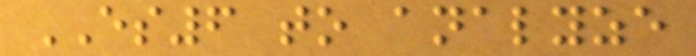ES6 to analyze
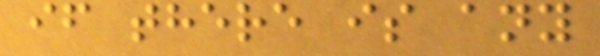if there is any
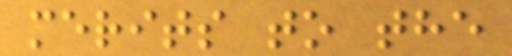merits to the
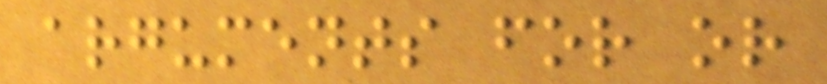arguments for or
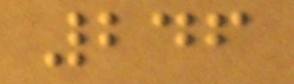246
